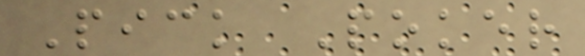Pick Poker
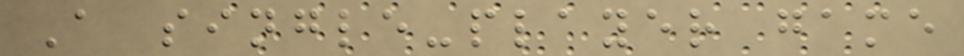A single-player game
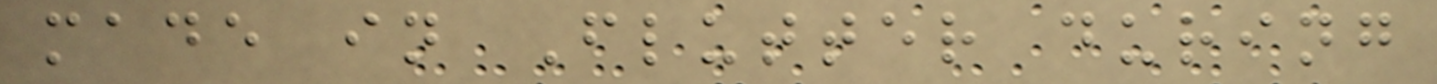made in Flutter during
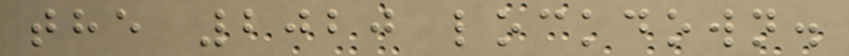the 2020 lockdown.
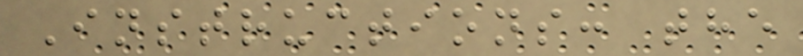Instructions: the
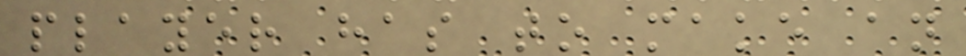player has to make an
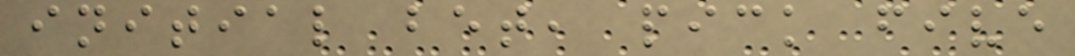initial bet, pick five
